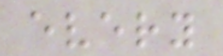every
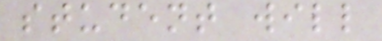student will
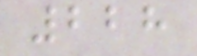228
